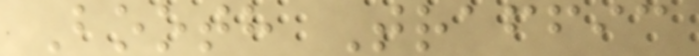Booth Traffic
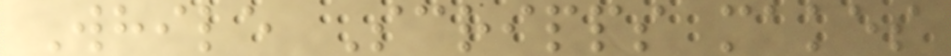While Scripps makes
